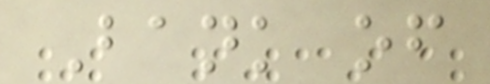Bank of
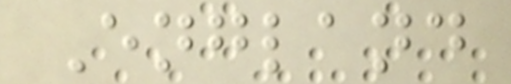England
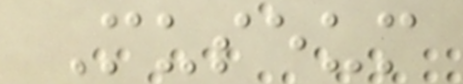Museum
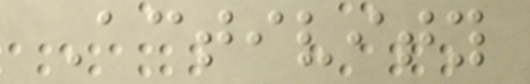Activity
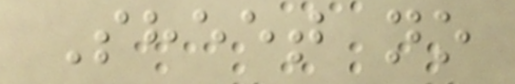Sheet no
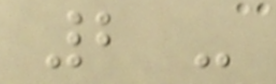2 -
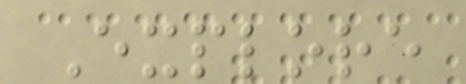Explore
